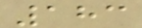183
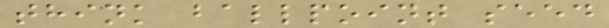think ballpoint seed
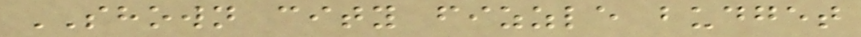SHOWN city fizzle budget
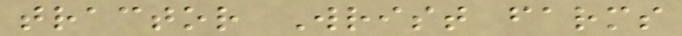tractor Wrist farms
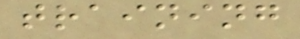training
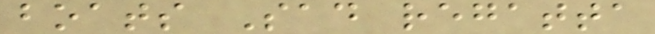boats Sad regatta
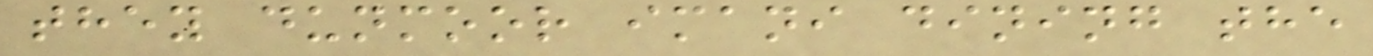they dunmoor imani dining the
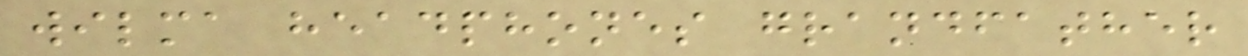wilma headphones grandfather
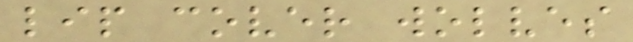lip cover wolves
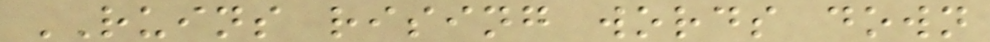RUINS rising words down
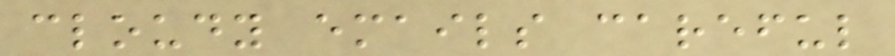cloudy emails careful
